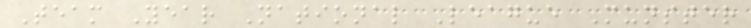Team Year National League Munster
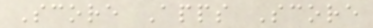Score Apps Score
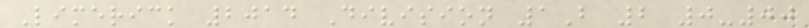Limerick 2014 Division 1B 2 0-00
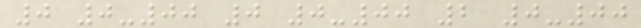0 0-00 0 0-00 2 0-00
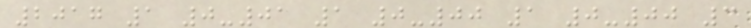2017 1 0-01 1 0-00 1 0-00 3
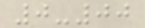0-00
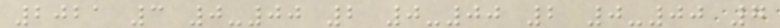2021 3 0-00 2 0-00 2 0-00 7
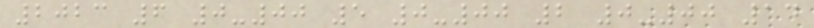2023 6 0-00 5 0-00 2 0-00 14
